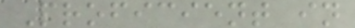Proficient in
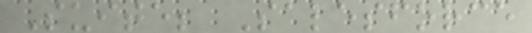Suite; Salesforce
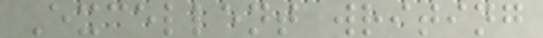Excellent writing
